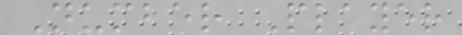Number Player
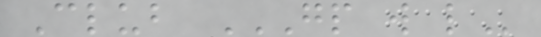Club GP W L
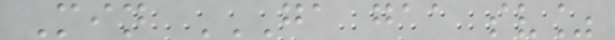Min GA GAA SV%
